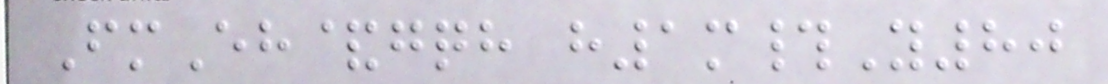FmEh&gqh h1m#Y80
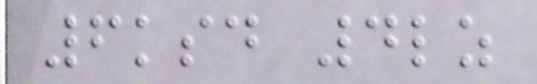6ksd 4lz
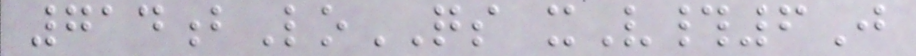714bLoQS xV#6J
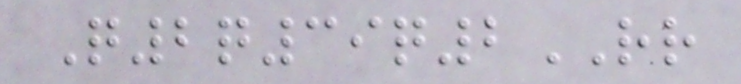Q2q39q2RR
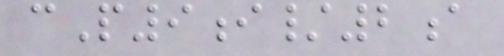cP9i/2a
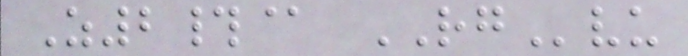Z2#@ RGvu
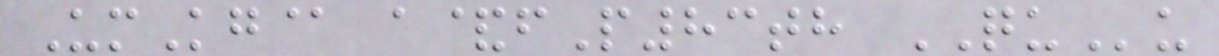UmKg@ a&fP83th QUu
